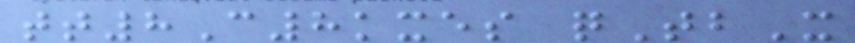tt8C8kxes qTbX
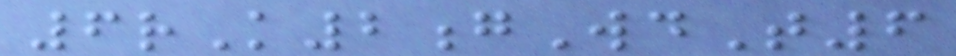6rK2gWdT6
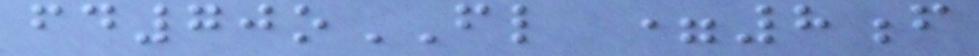fd70oFL =8f
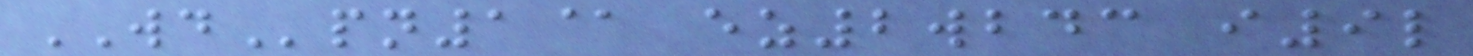WDpn1@ ez2wbdc i9l
